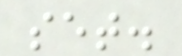set.
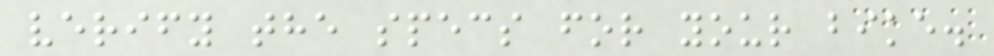verify the specs for your bike.
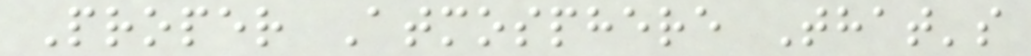Proper Atmosphere That's
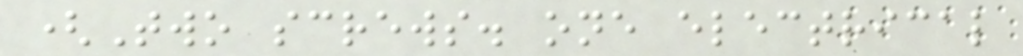(Two screws. one electrical
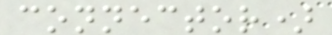connector)
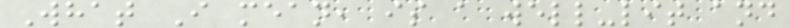What I mean, is a well-lit and
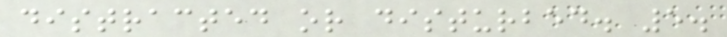distracted or disturbed. 5.
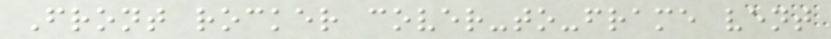Front rocker cover-to-frame vent
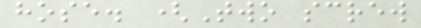hose. (Two screw
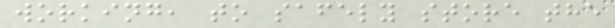working, to safely store the
